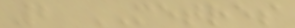2 METRES
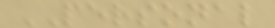PERSONAL
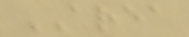AREA
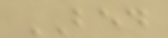BED
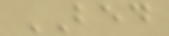BED
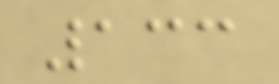133
